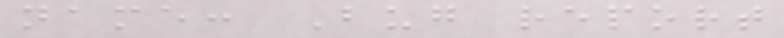name: Bug report
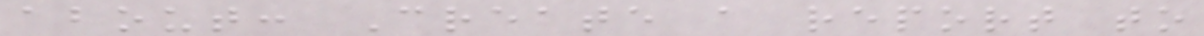about: Create a report to
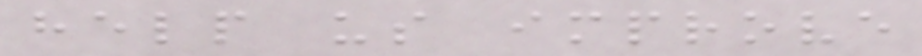help us improve
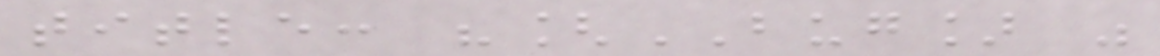title: "[BUG] "
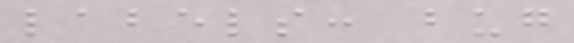labels: bug
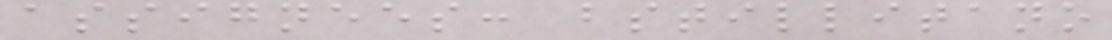assignees: bstillitano
